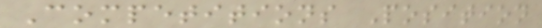Competitions Position
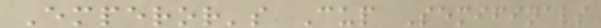Emperor's Cup Semifinals
